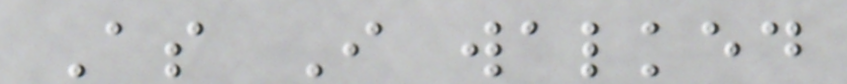As I walked
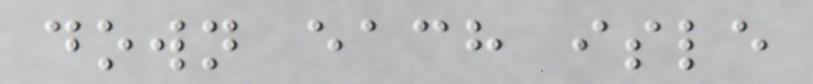down each isle
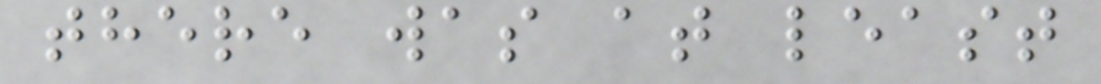there was at least
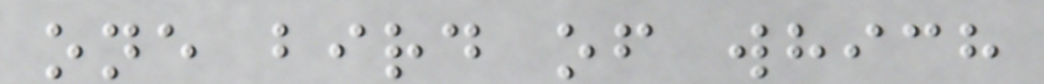one bird of which
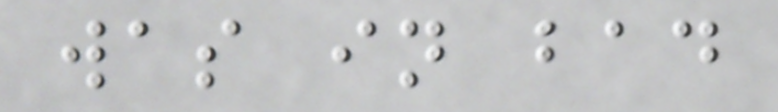was in bad
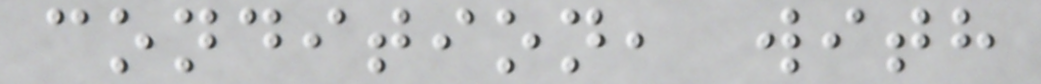condition, with
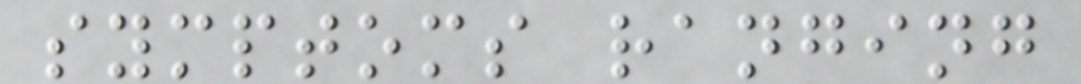symptoms ranging
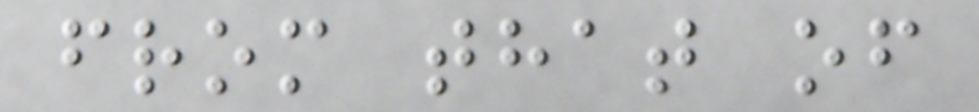from that of
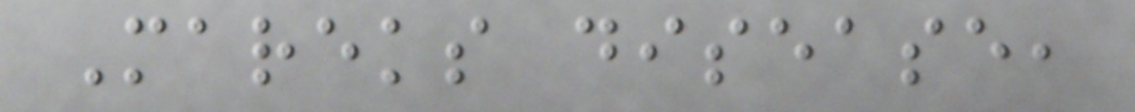Mareks disease,
